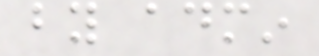by admin
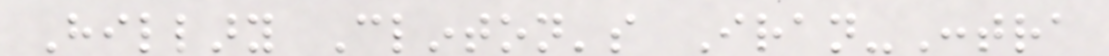Hillary Clinton's Iran-Contra
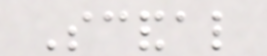Scandal
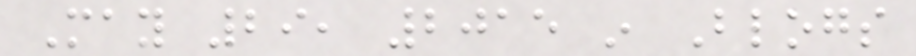May 29, 2015 in Blogs
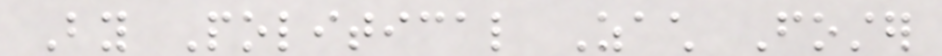By Political Zach Foster
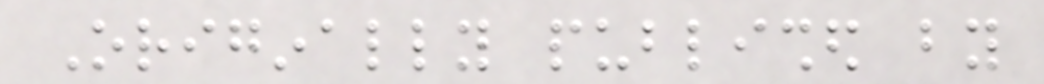Originally published by
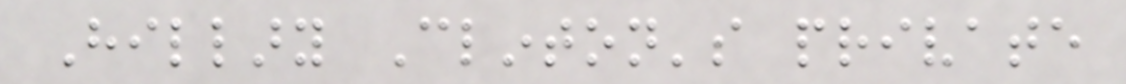Hillary Clinton's private
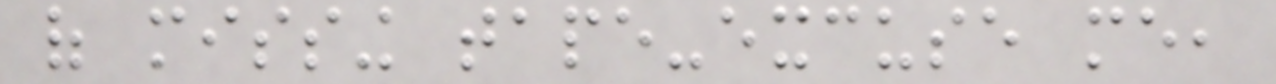of missing tape-excuse me,
